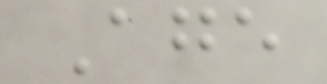Age
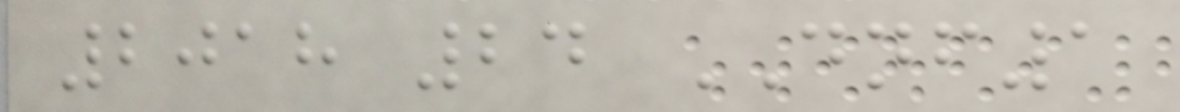2018 24 DNF1
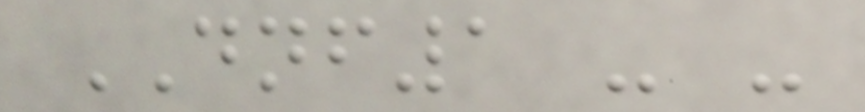DNF1 - -
